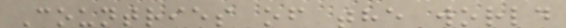Countries of the world
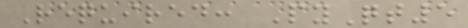Required: PyQt5
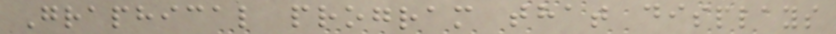Graphical program that displays
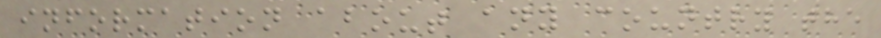information about any country the
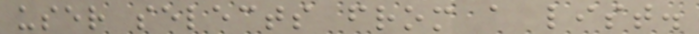user selects from a list.
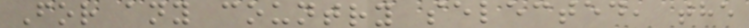For any country selected, the
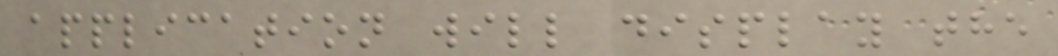application will display the
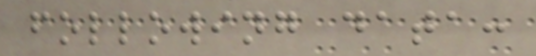following data:
